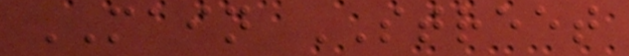MAIN STREET
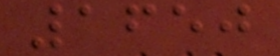1650
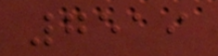7519
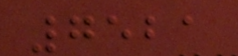7521
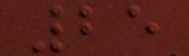25
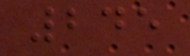245
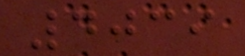4039
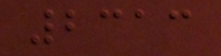2313
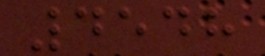4548
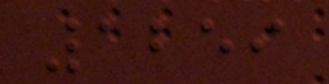1259
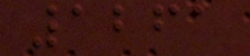1261
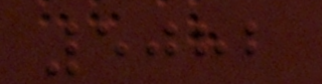5082
